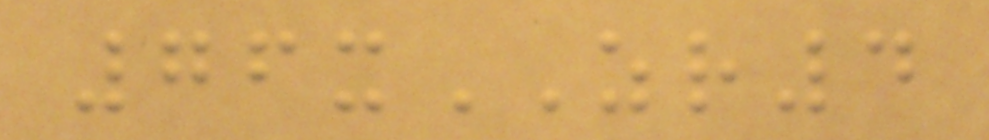76xZR4
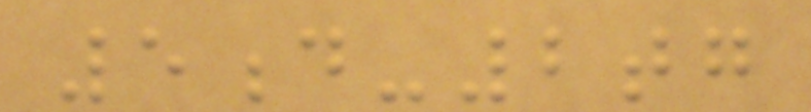5d-2tg
